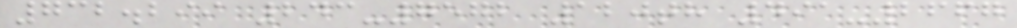732.299 243-7572 120th 491-2667
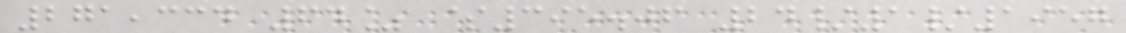271,334 64% $395.06 24/1/1957
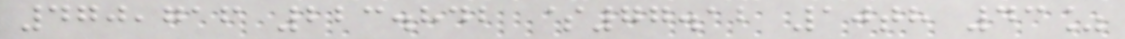470,716 223.842 $77.12 10th 43%
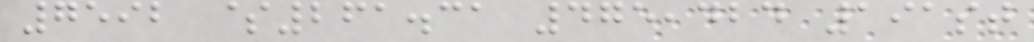7592 $261.31 475,424 191st
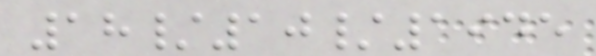18/10/1945
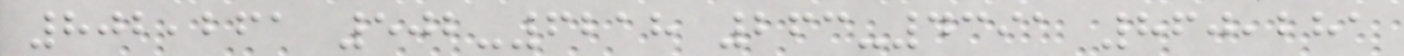802,261 502-6218 263-4391 860,281
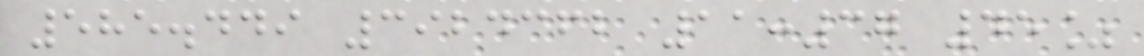585.449 3924362 11:37 45%
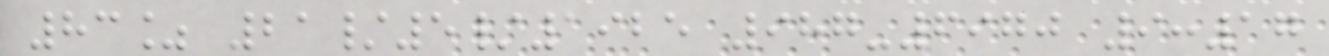83% 21/5/1925 987-6970 9:17
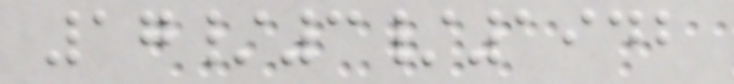17/3/1942
